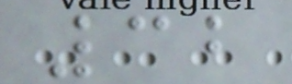32
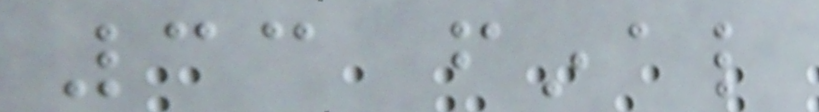33 final
